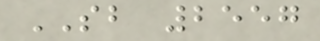SB 2557
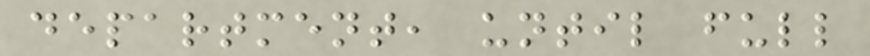department, until full
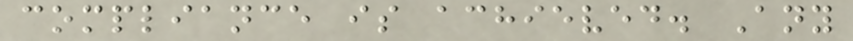compliance is achieved. Any
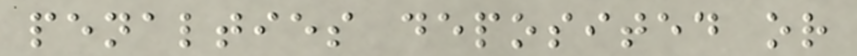penalties deposited or
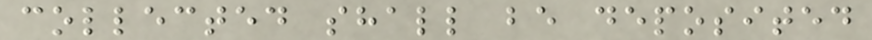collected shall be deposited
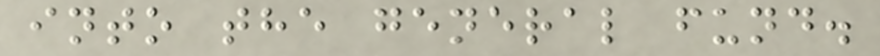into the general fund.
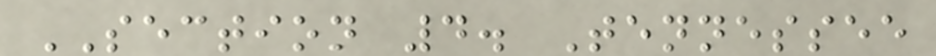SECTION 4. Tennessee
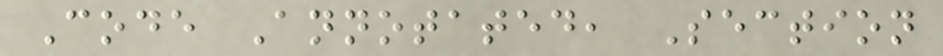Code Annotated, Section
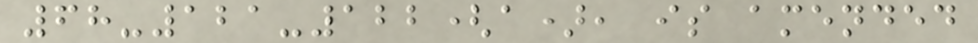68-121-122(a), is amended
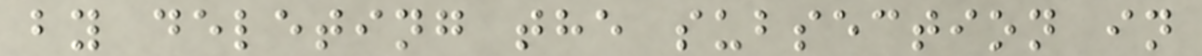by deleting the subsection in
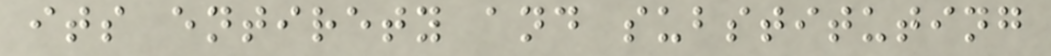its entirety and substituting
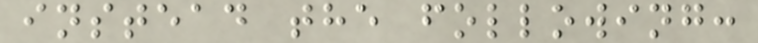instead the following:
